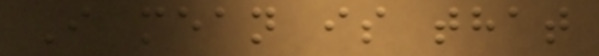I mean is that
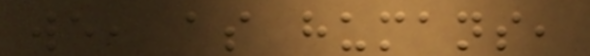we, as humans,
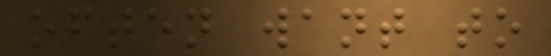often want to
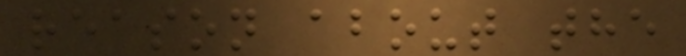reason about the
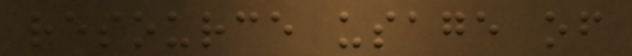resource usage of
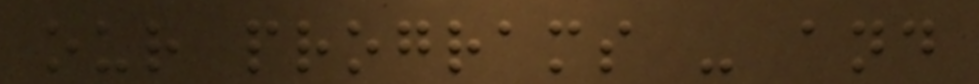our programs - and
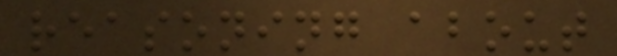reasoning about
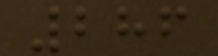286
